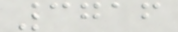3716
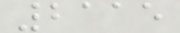2115
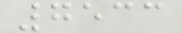7533
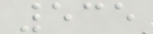535
